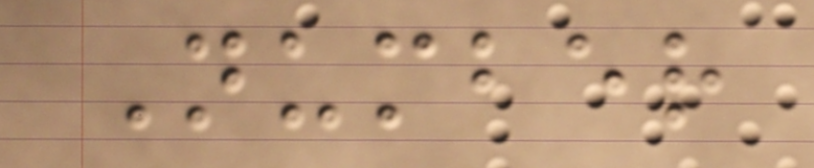Number
